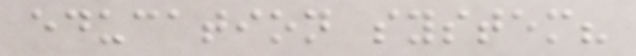education system?
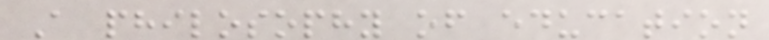A philosophy of education
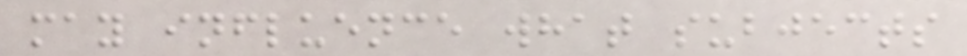may influence what subjects
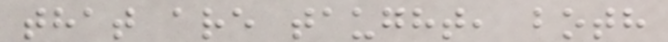that are taught, both
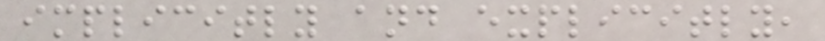implicitly and explicitly,
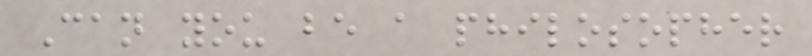Can you be a philosopher
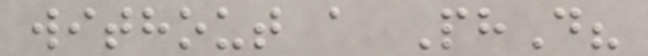without a PhD?
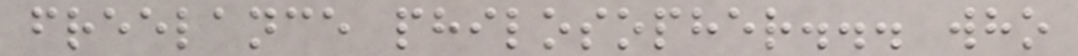freelance philosopher... who
